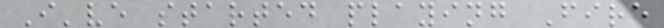I've started playing Fire
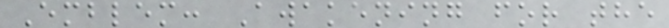Emblem: Awakening for the
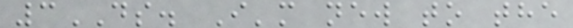3DS. I'm new to the
